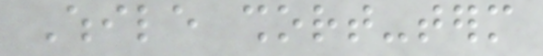While short-term
